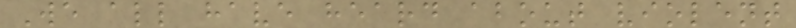We all have heard about violent
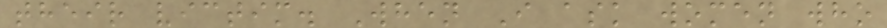their victim. When I ask women who
